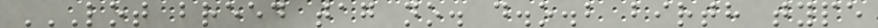LOT BREED TAG NO. D.O.B BIRTH TYPE
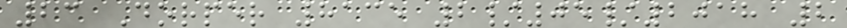23 Dorper 8135 2/05/2018 2
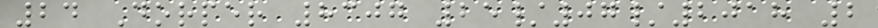24 Dorper 8307 25/07/2018 2
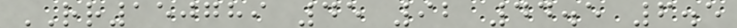RR150789 45 92 44.5 6.5
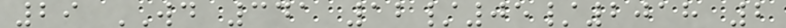29 WD 341 12/05/2018 2
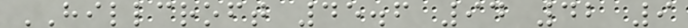HILLCROFT 45.6 94 42 9
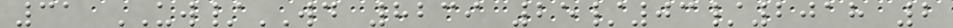31 UW/WD 8239 25/03/2018 2
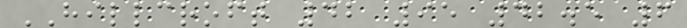HILLCROFT 42 95 42.5 6
